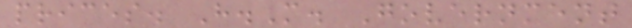prices. H.M. Government
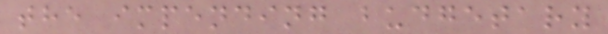the impending budgetary
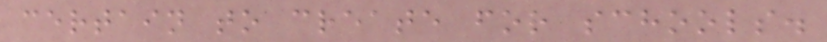certain to create for schools.
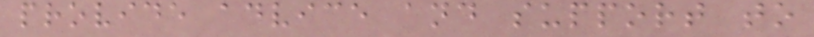provide advice and support to
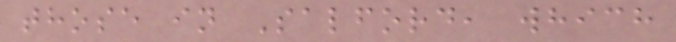those in Salford, which
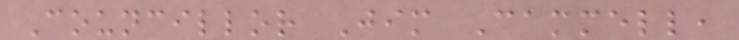Councillor Jim Cammell,
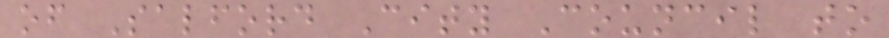of Salford City Council to
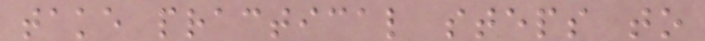take practical steps to
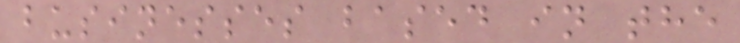businesses based in the
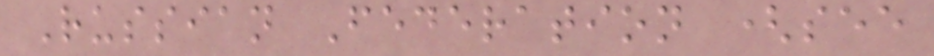Russian Federation (see
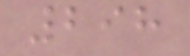298
